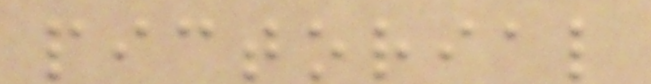pictorial
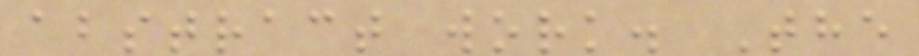abstract work. The
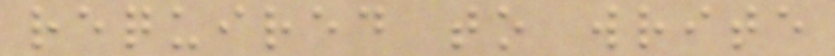required to write
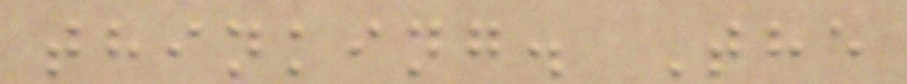thinking. The
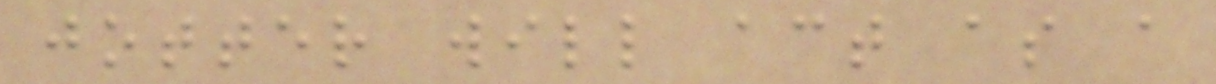jotter will act as a
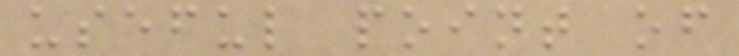useful point of
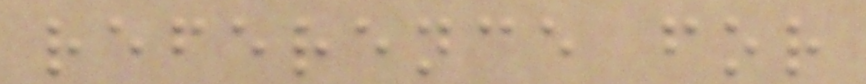reference for
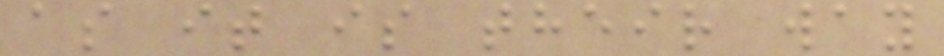as it is their way
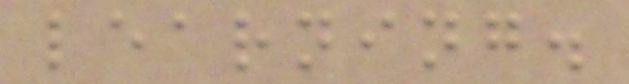learning.
